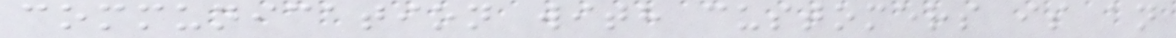communication with customers is an
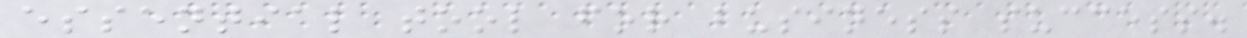essential tool for business success.
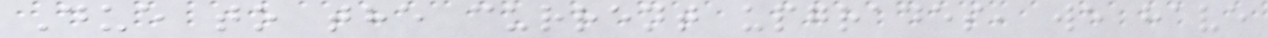Due to the current upgrades, we have
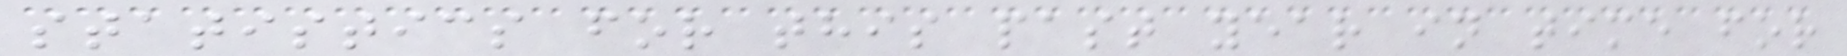statistics for this past year in time for
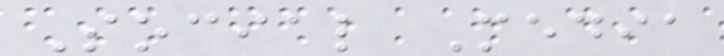Social Media
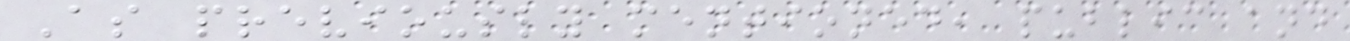As previously mentioned, public and
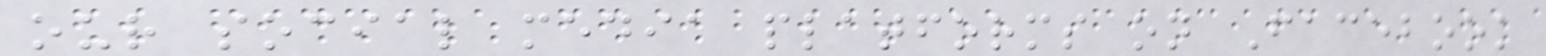our social media platforms on Facebook
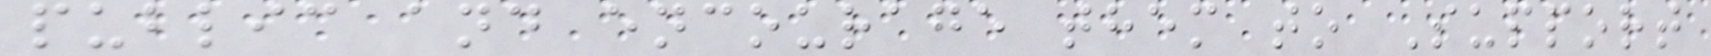public and encourage them to Support
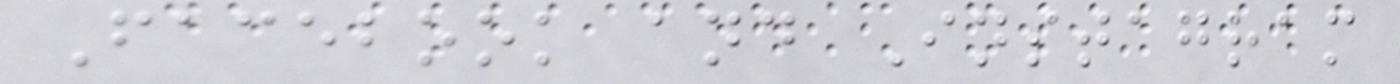Facebook and Instagram
